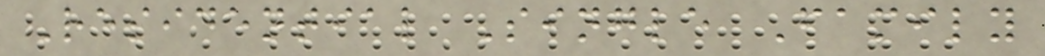Residential Single Family
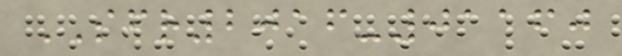SFR2016-01160
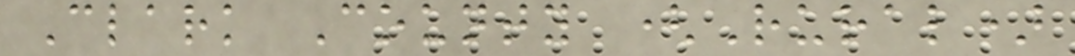Clark County (Rural)
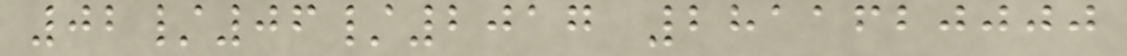02/06/2017 2811620000
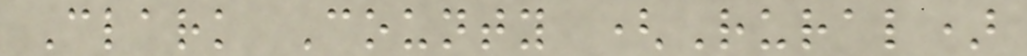Clark County (Rural)
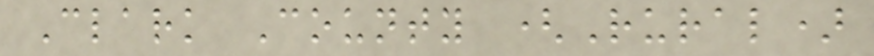Clark County (Rural)
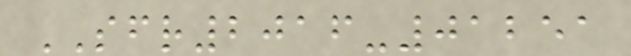SFR2016-01251
